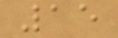15
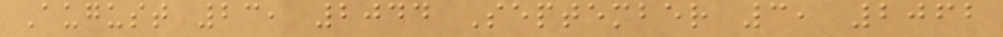August 23, 2044 September 3, 2062
